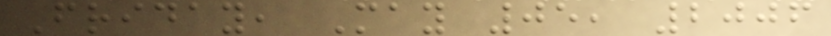Friday, May 05, 2006
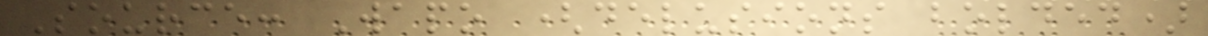Source: Wapo (delusions bolded)
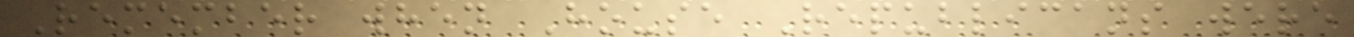Remember when House Republicans were
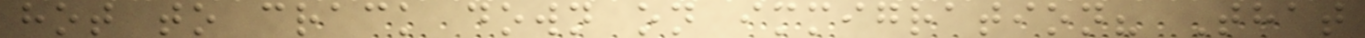hot to crack down on immigration? That
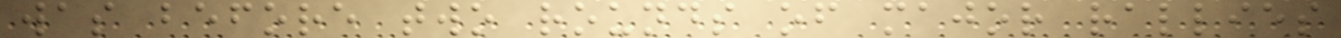was before two rounds of major rallies
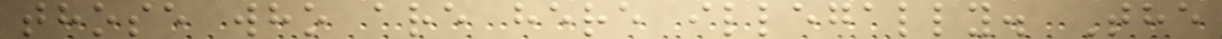those who are here illegally. The
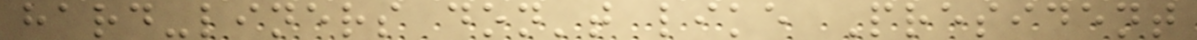hard-liners don't like President
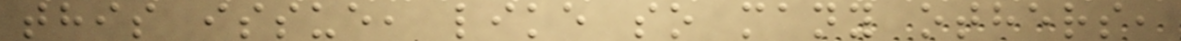this issue, like so many others,
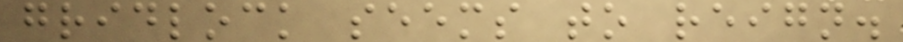gridlock seems to reign.
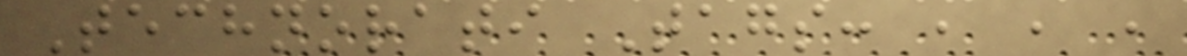Technorati Tags: , , ,
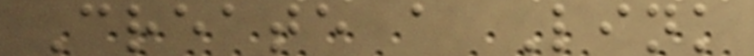Create a Link
